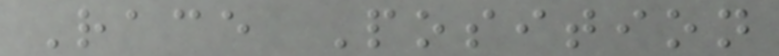Race Position
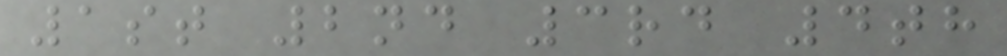1st 2nd 3rd 4th
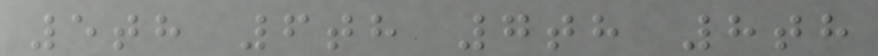5th 6th 7th 8th
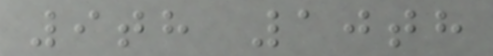9th 10th
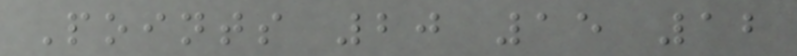Points 20 15 12
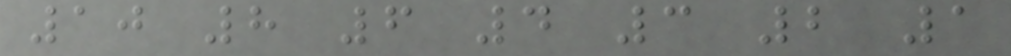10 8 6 4 3 2 1
